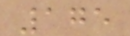175
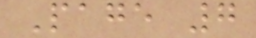Page 7
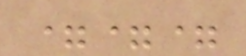===
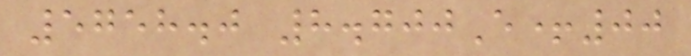5758.0 8.700E+00
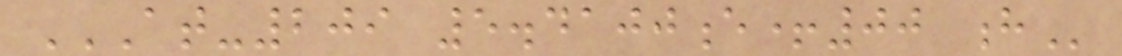AT-209 5.4100E+00 H
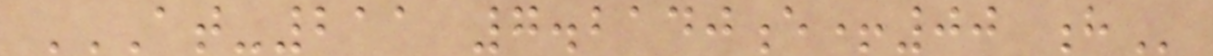AT-211 7.2140E+00 H
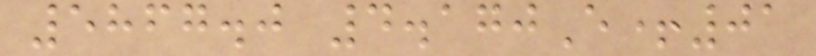5867.0 4.170E+01
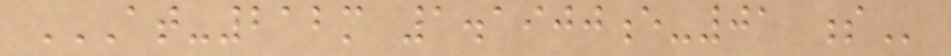AT-212M 1.1900E-01 S
